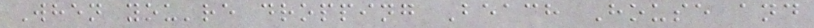When you're dropping Beach House and
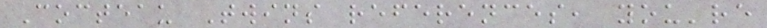Cocteau Twins references, you're
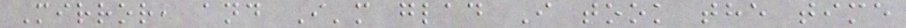Mirror, and I'm glad I took the time
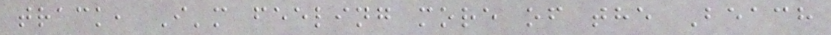track, I'm feeling more of the Beach
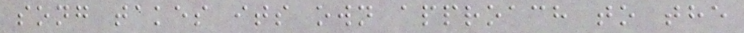song takes its own approach to the
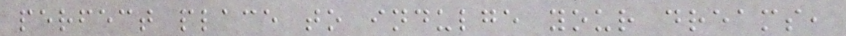perfect place to indulge your dreams,
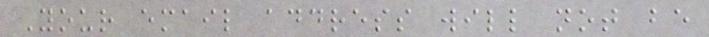Your email address will not be
